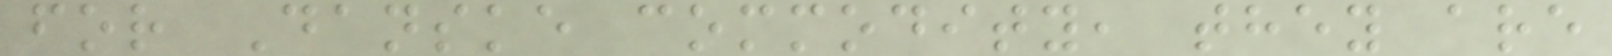for Danske commodity, they are
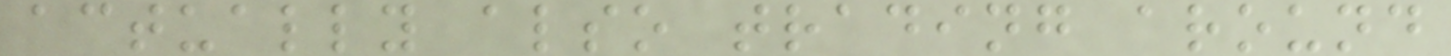actually also trading around
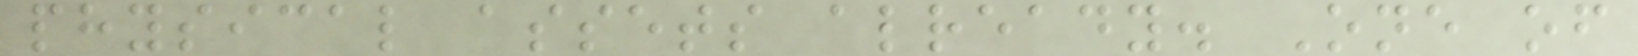physical assets already. One of
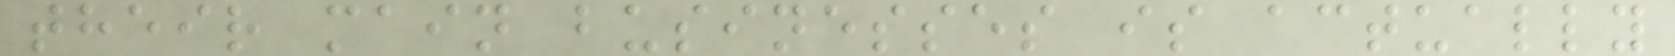their main businesses is actually
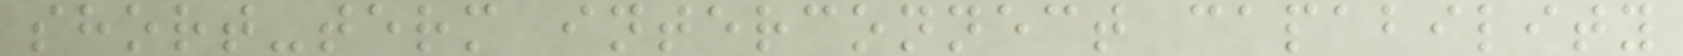short-term interconnect capability
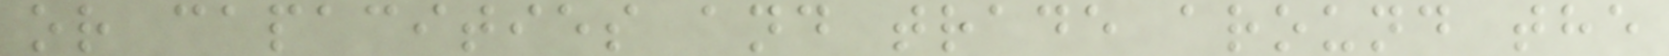or capacities and trade around the
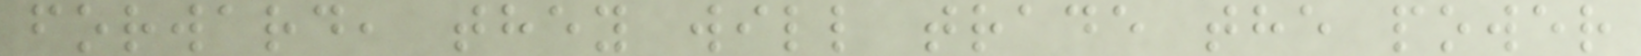forward, they will trade the power
